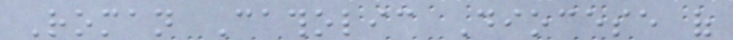Roman Catholic Diocese of
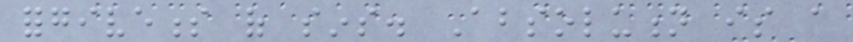forgiveness of sins. Absolution is a
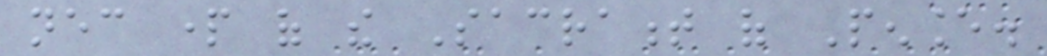necessary part of the Sacrament of Penance.
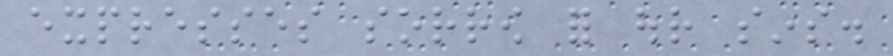expresses sorrow for our sins.
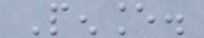Penance.
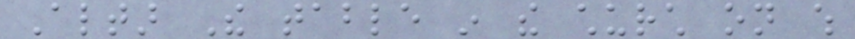Altar The table in the church on which
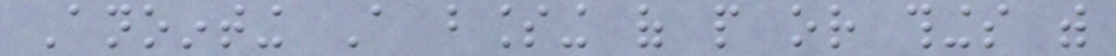Anointing A blessing of people or things with
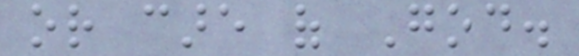or care of God.
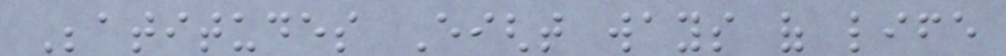Beatitudes Eight ways of life
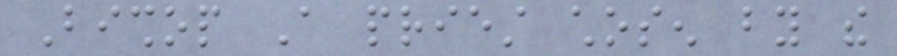Bishop A priest chosen by the
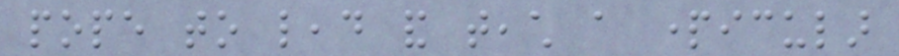pope to lead and teach a particular
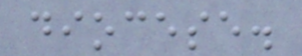diocese.
